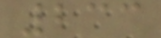233
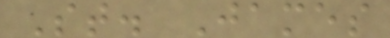St. James
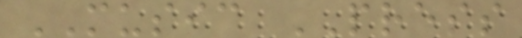MUSIC PRESS
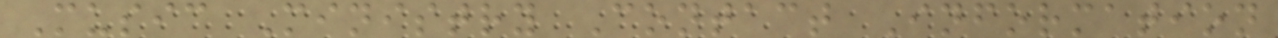Music Ministry Contact Information
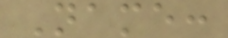Name:
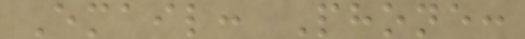Email: Phone:
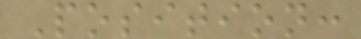Position:
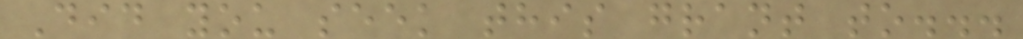Did you seek this grant to...
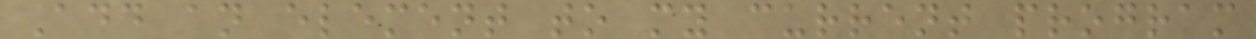Add an element to my current program
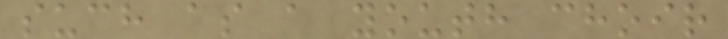such as a youth choir
